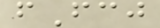fFcj
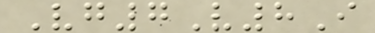Vg7V8I
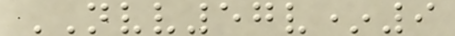NVV57v*9
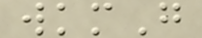wkmG
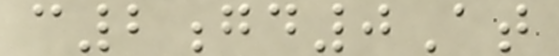c2gd0At
